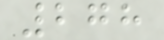278
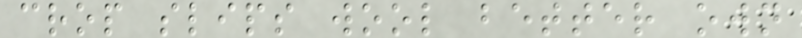crop slips wool better own
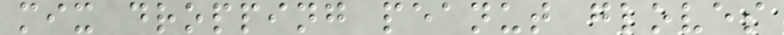mix dropping peanut gloves
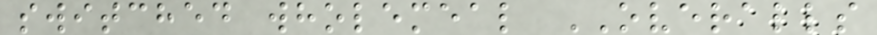switched wholemeal OVERALLS
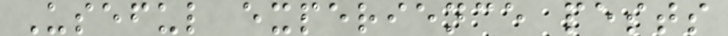Useful experience pests
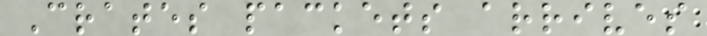Crates packets arrives
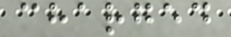charged
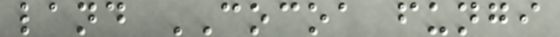land COCOA fungi
